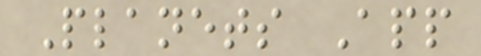Planets App
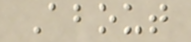About
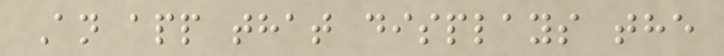An app that displays the
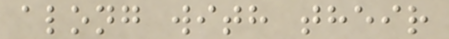along with their
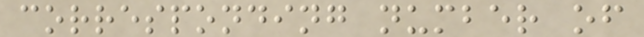corresponding number of
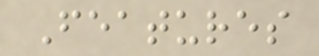Features
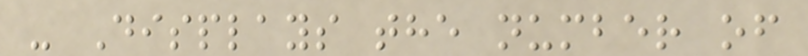- Displays the number of
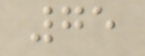75
